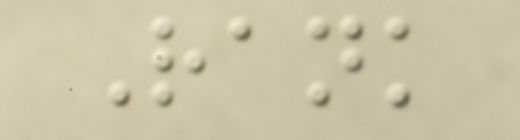Rank
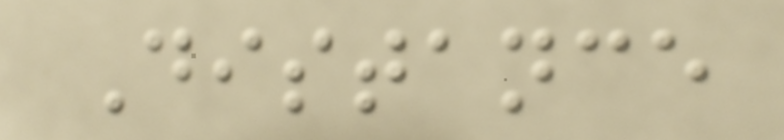Distance
